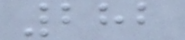282
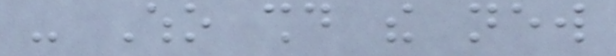- Who should the new
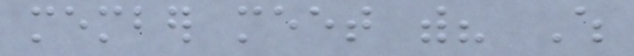member meet with? Which
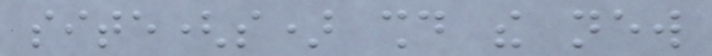site(s) should the new
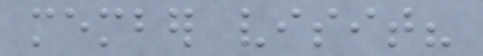member visit?
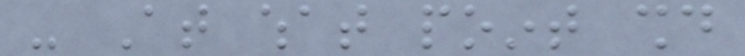- At what point should
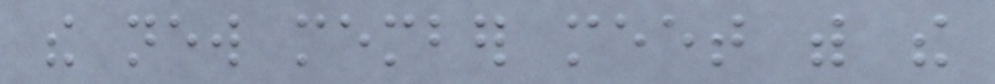the new member meet with the
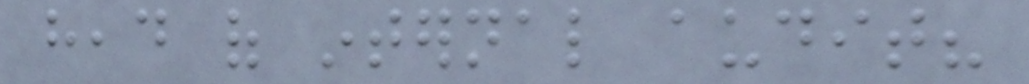head of internal audit?
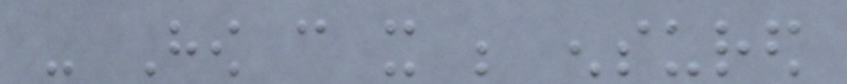- How can it be ensured
